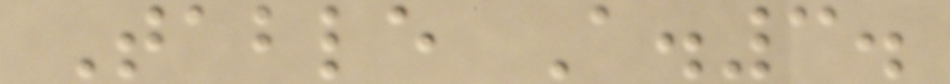Table A.3.
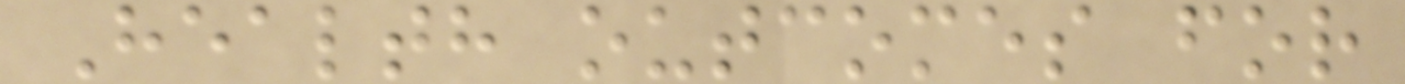Health outcomes for
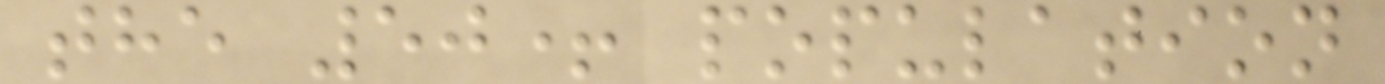the 50+ population
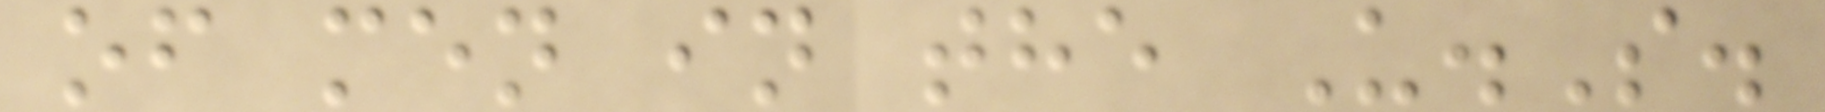of men in the U.S.
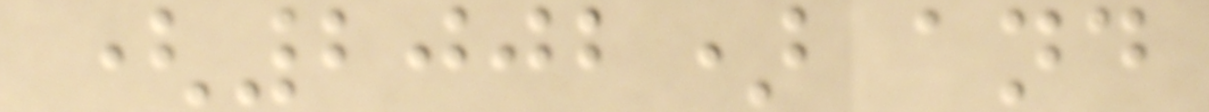(2002) and
